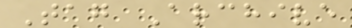Tag Archive
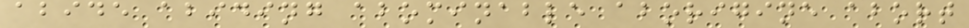abide abiding abominable aborigine abort
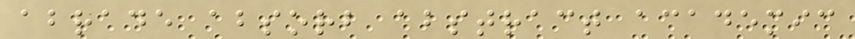abrade absorb abstract academic
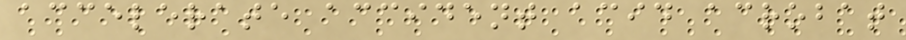accelerate accident acid acrobat
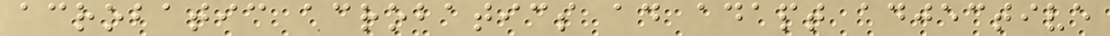acrobatic acrobatics ad adapt adjective
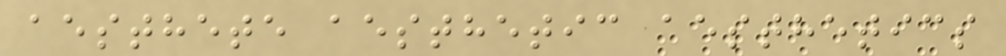aesthete aesthetic aesthetics
